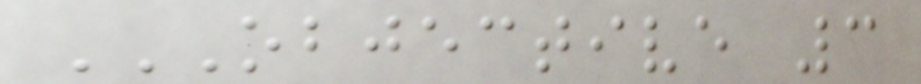OBJECTIVE 3
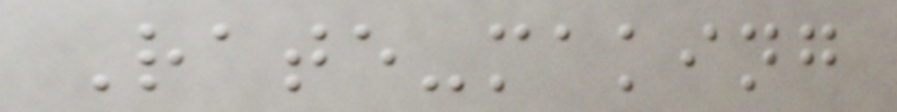Rate-making
